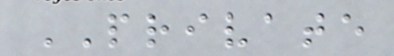PRIVATE
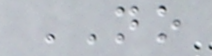NO
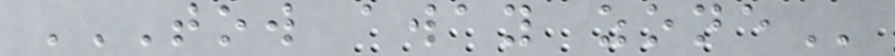TOW AWAY ZONE
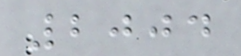2004
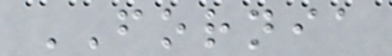FORNIA
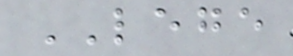LEGE
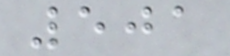501
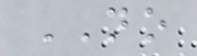NO
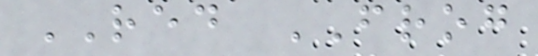RED FROG
